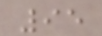95
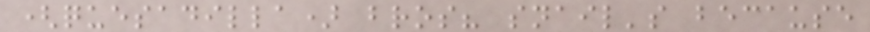(quesadilla) bros? snail's because
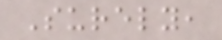Surely,
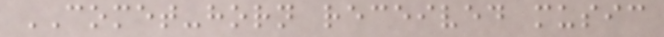COMET-horn received music
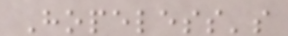Hopeless's
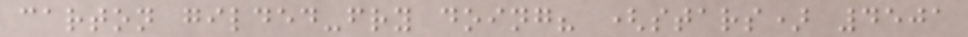carton gilded-fry doing? (stars) 4501
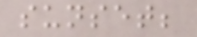sunset;
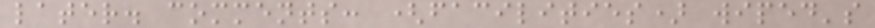later. comments: (facilities) wiped's
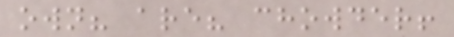own? are? chowder!
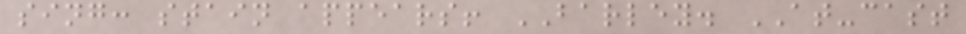sing: stain appears! BARLEY. AT-cast
